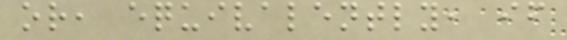or, equivalently, if
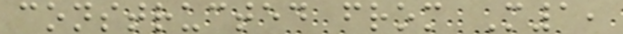constructed from M1,
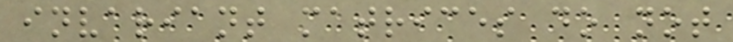invariant matrices do not
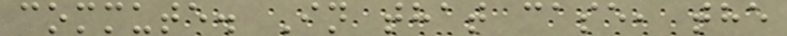commute. In that case, the
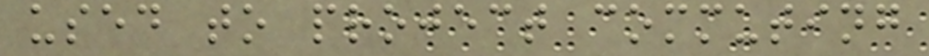used to project commuting
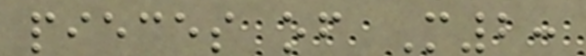pieces of M2:
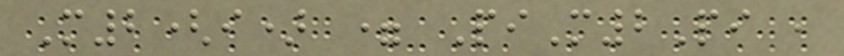M2(i) = PiM2Pi ,
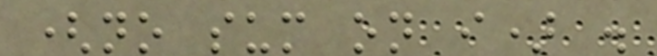(no sum on i) .
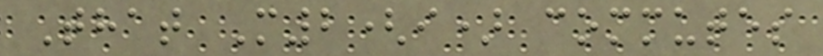That M2(i) commutes
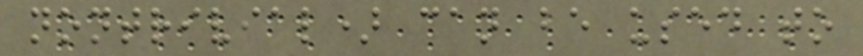nontrivial) can be used to
